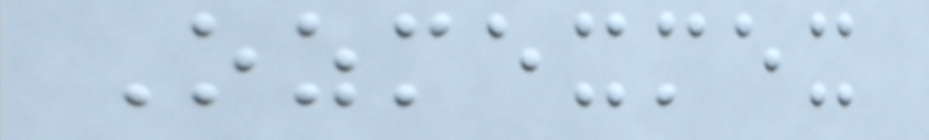Ozmexmex
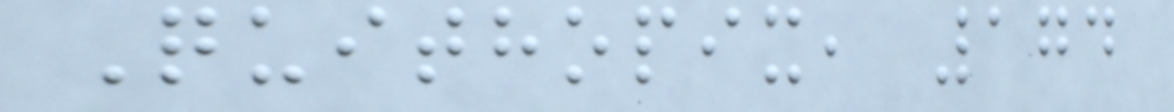Quithopix, 174
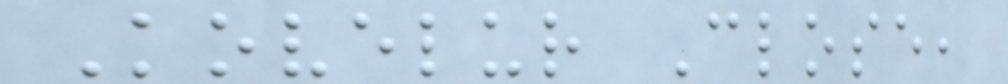Kovelur Close,
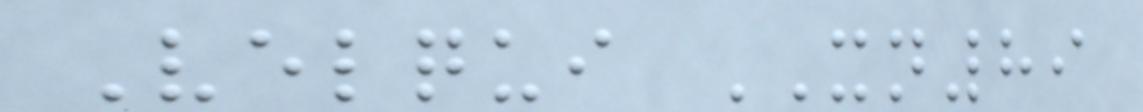Velqui XN89
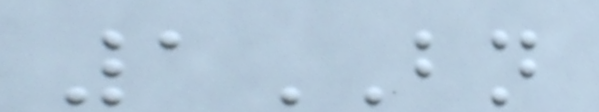1BN
